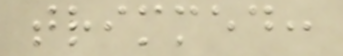trimmed:
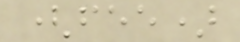(fee)
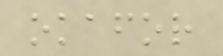okafor
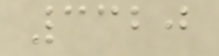3320
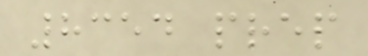8354 prep
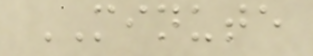MINUTE
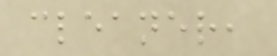cleaner,
